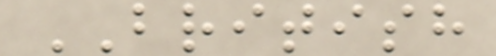BRITISH
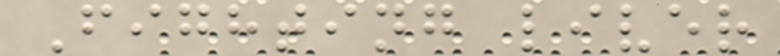Fighting liver
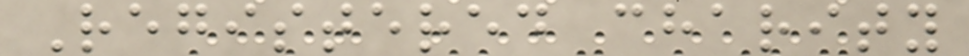Registered charity
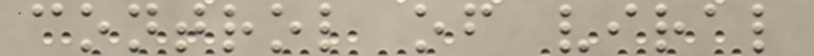control of viral
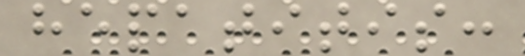hepatitis:
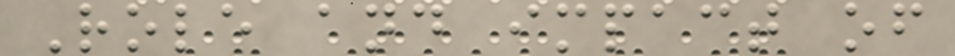Role and impact of
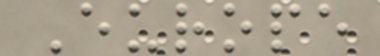Europe
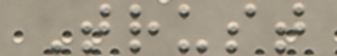Trust
